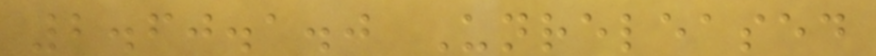2.60.1.0 Unreleased
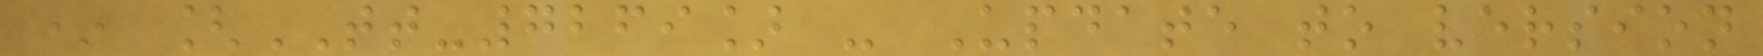* [TT-7269] - Update to version
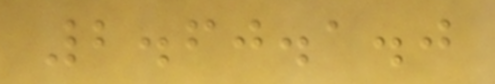2.60.1.0
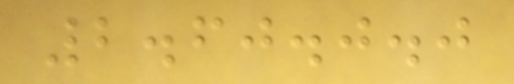2.60.0.0
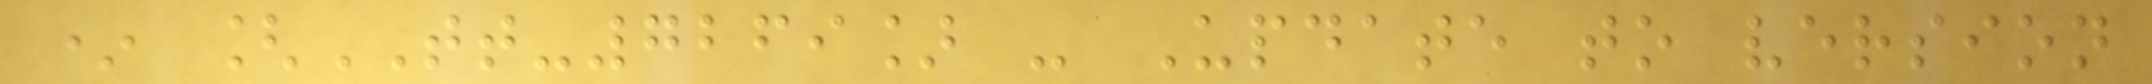* [TT-7269] - Update to version
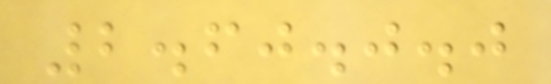2.60.0.0
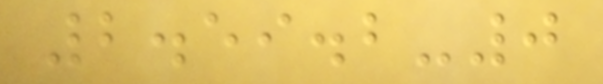2.59.2-0
